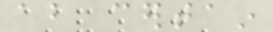about certain
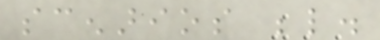scenarios below.
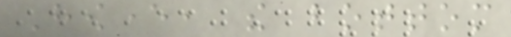However, the bottom
